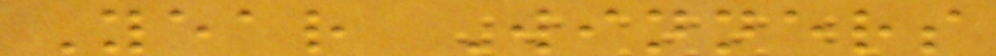Year Winners
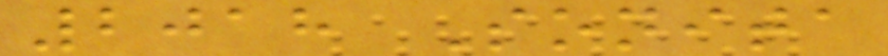2018 Sonita
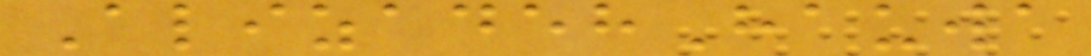AlizadehHauwa
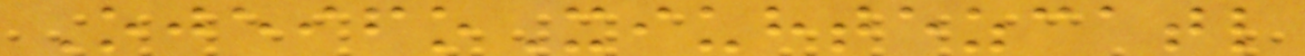OjeifoXiuhtezcatl
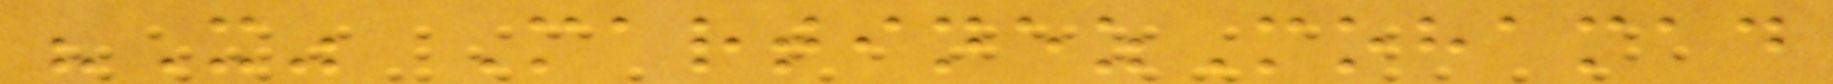"X" MartinezMohamad
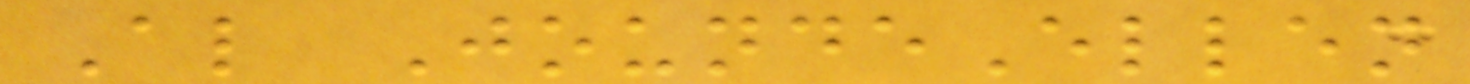Al JoundeEllen
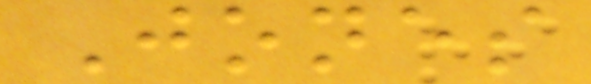Jones
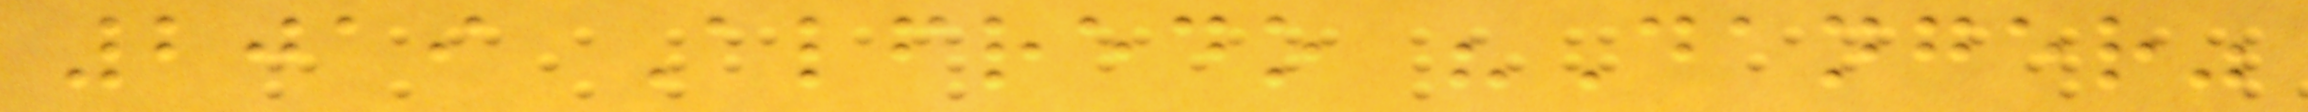2019 Alfredo "Danger"
